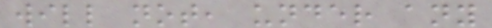will not, under any
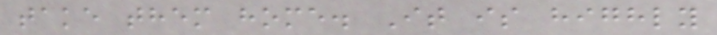take them home. It is highly
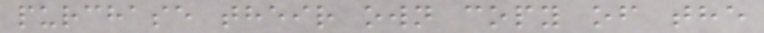purchase their own copy of the
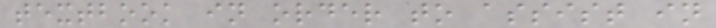textbook in order to assist in
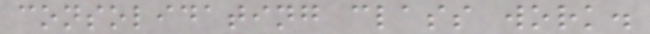consolidating class work.
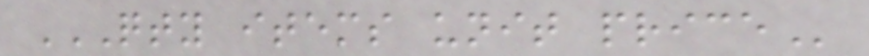QTY ITEMS UNIT PRICE
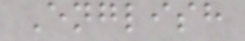English
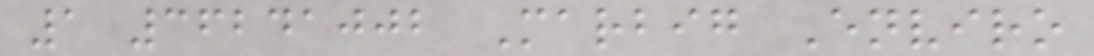1 36241002 Marbig Enviro
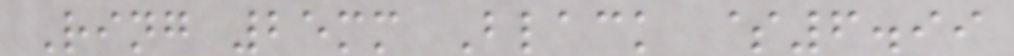Ring 25mm Black $6.99
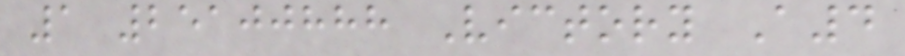1 25100888 Victory A4
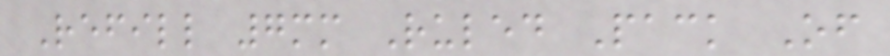Refill 7mm Ruled Pack Of
